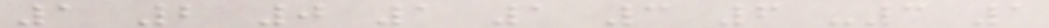1 2 0 1 1 3 6 -3 1
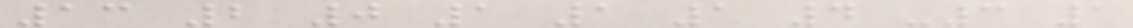13 2 0 1 1 1 4 -3 1
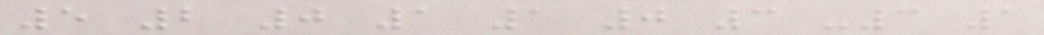5 2 0 1 1 0 3 -3 1
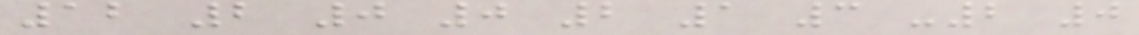12 2 0 0 2 1 3 -2 0
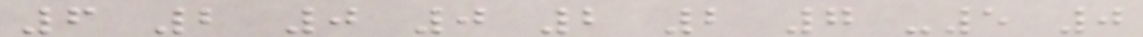6 2 0 0 2 2 7 -5 0
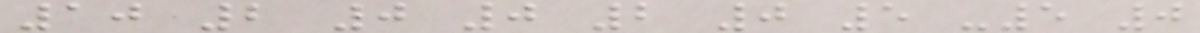10 2 0 0 2 0 5 -5 0
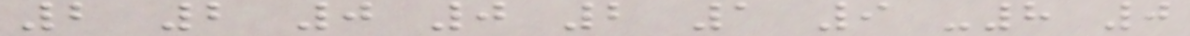2 2 0 0 2 1 9 -8 0
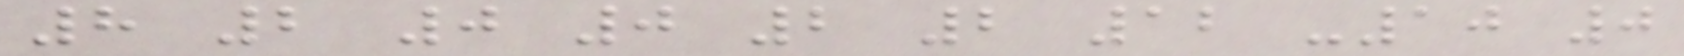8 2 0 0 2 2 12 -10 0
